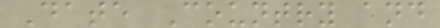Date Country and
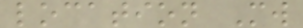location Mw
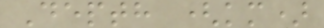Depth (km)
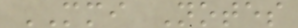MMI Notes
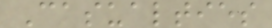Casualties
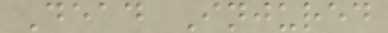Dead Injured
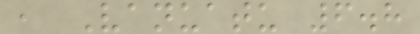, Vanuatu 6.8
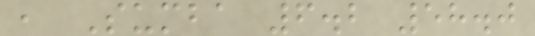, Sumba 6.2 58.0
